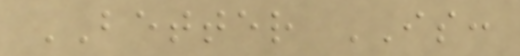BETTER IS:
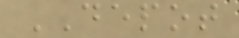DEPOT
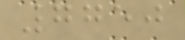7750
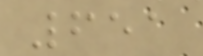651
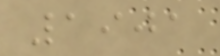1901
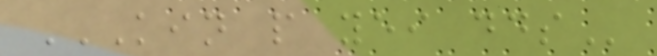KIN P YEI DDS
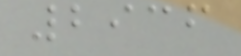2936
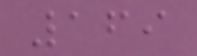169
